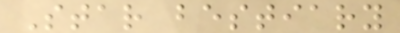Star bestiary
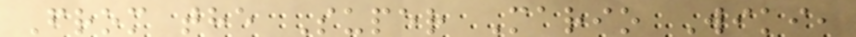From the Super Mario Wiki,
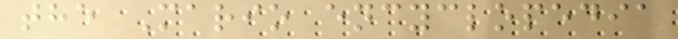the Mario encyclopedia
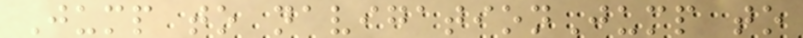Jump to navigationJump to
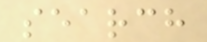search
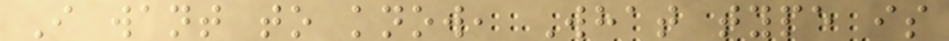I want to know, What type is
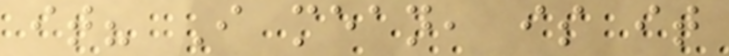it? I mean, is it
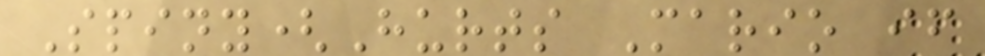Spiny(Hurts Mario if
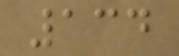134
